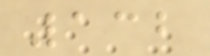132
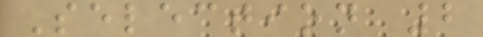Selection 2
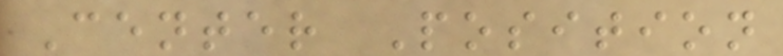Center Position
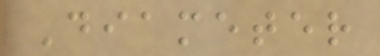Diameter
